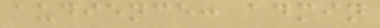audience: admin
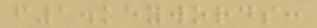f1.keywords:
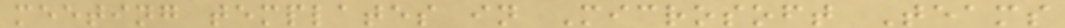meeting templates in Microsoft Teams
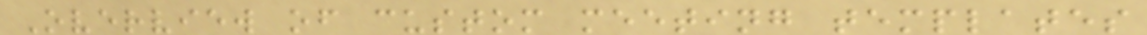Overview of custom meeting templates
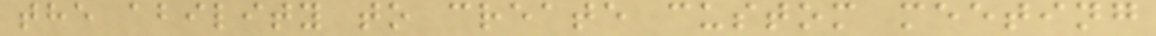the ability to create custom meeting
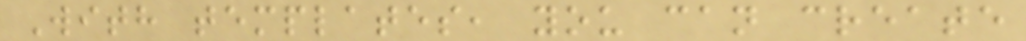With templates, you can create
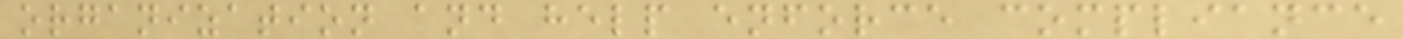organization and help enforce compliance
